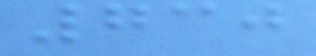730
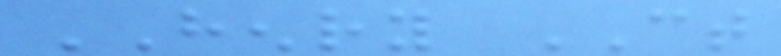HENRY CT
